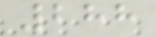288
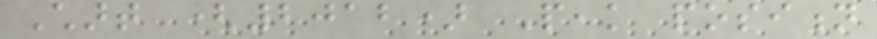Chart (2012) Peak position
